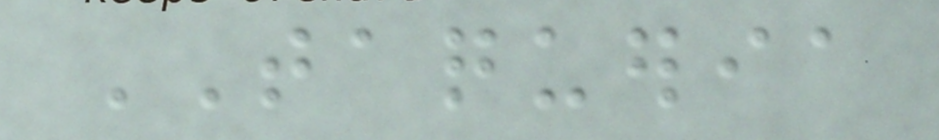TAQUERIA
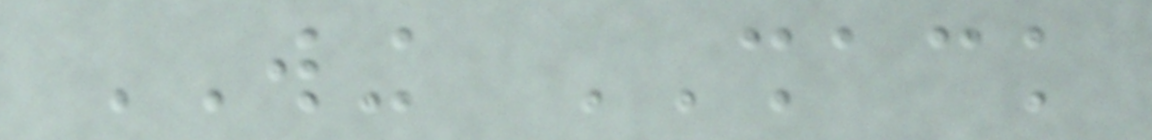WING SHACK
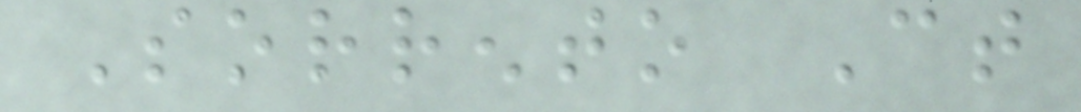Sorrento Ct
